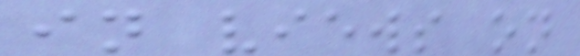in views on
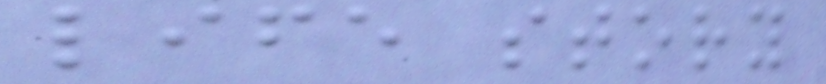life story
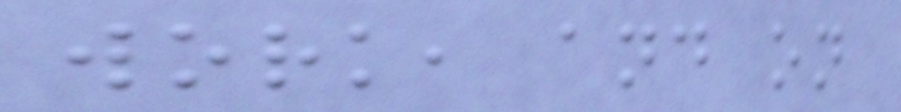work, and on
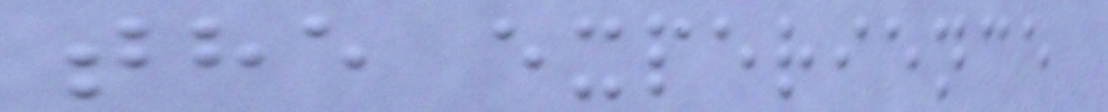the experience
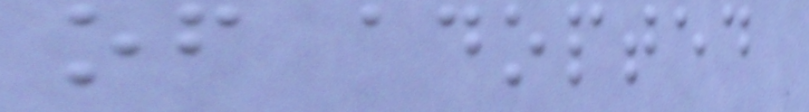of adopted
